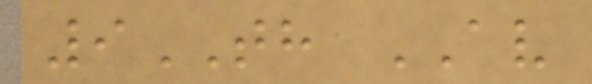9TH AV
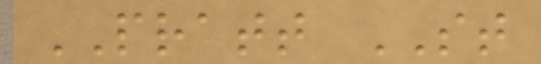PRATT ST
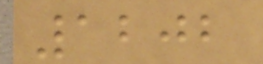1202
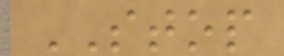STOP
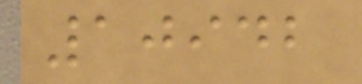10942
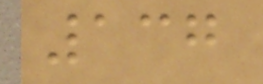137
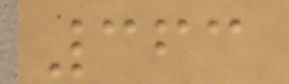363
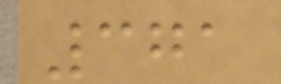371
